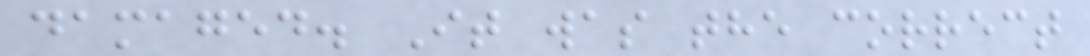damaged. It was the correct
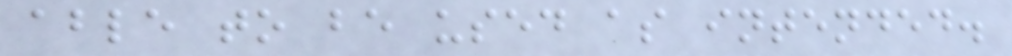able to be used as intended.
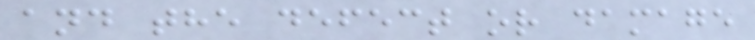and the defect or damage
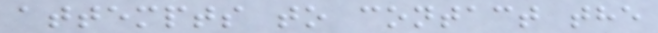attempts to contact the
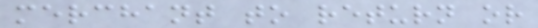merchant to return or
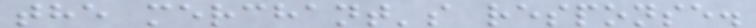the merchant's response.
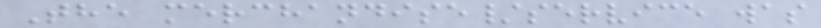The merchandise/service was
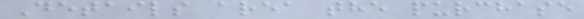Details area the purchase
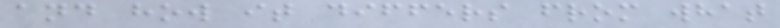and how it differs from what
